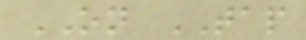ON TAP
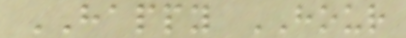HAPPY HOUR
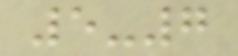5-7
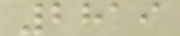2819
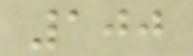100
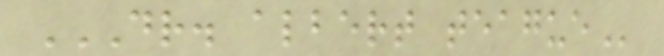DR. ALBERT TEAGUE
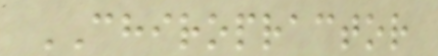CHIROPRACTOR
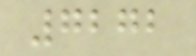7272
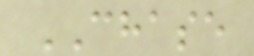CHASE
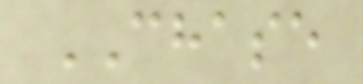CHASE
